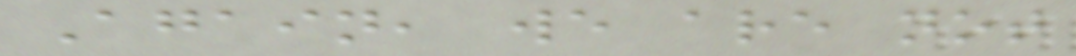Again, we are not
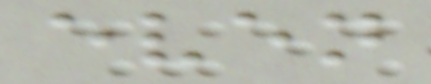even
